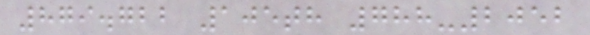879.722 105th 788-2052
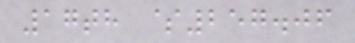17th $257.06
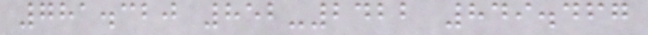781.320 852-2422 849.467
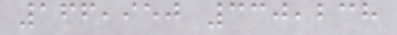166,950 330,238
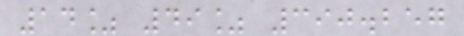14% 49% 390.257
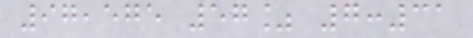97,575 57% 7:31
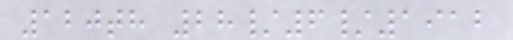120th 28/6/1912
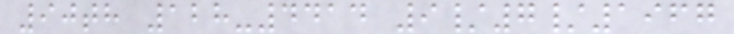90th 128-4414 9/7/1967
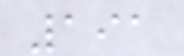191
